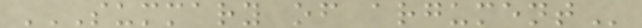SUMMARY OF ARGUMENT
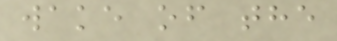wake of the
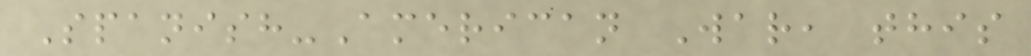Spanish-American War, this
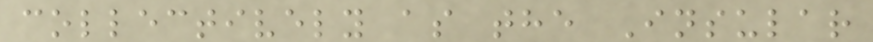collectively as the Insular
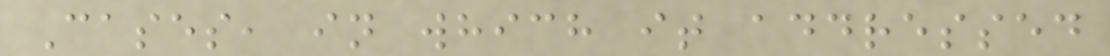Cases, in which it addressed
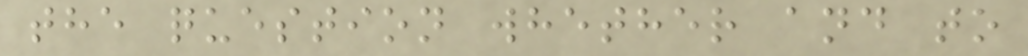the question whether and to
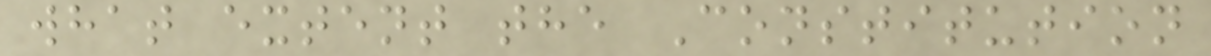what extent the Constitution
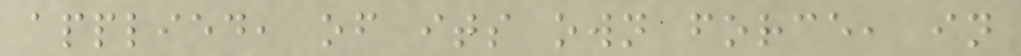applied, of its own force, in
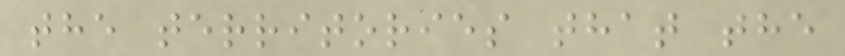the territories that the
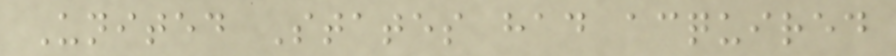United States had acquired
